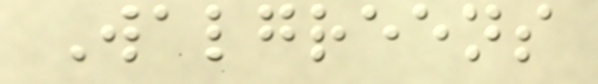Walgreens
